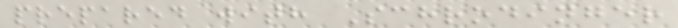prepared with Schrodinger
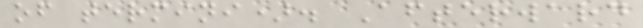of termini). Afterward
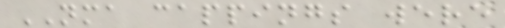NMA cappings were
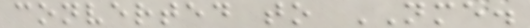converted to NME.
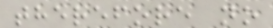therefore no
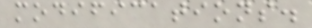modifications.
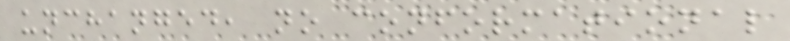unchanged, no conformational
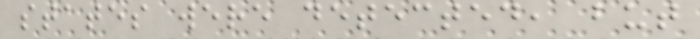states were detected, but
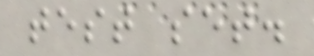test set.
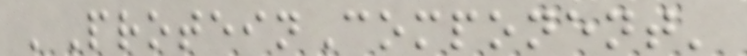'ProteinComponent'
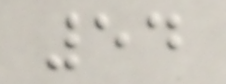54
